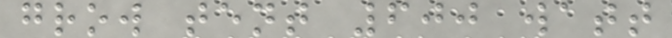grow tent 600 watt
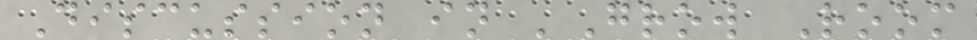Discussion in 'Grow Room
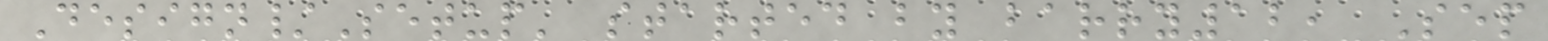Design/Setup' started by barry12, Sep
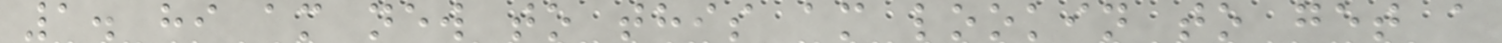1. hi am new to this am lookin to get a
